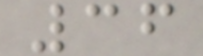36
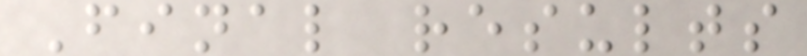Final results
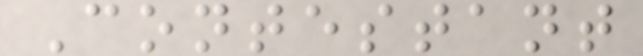Contestant
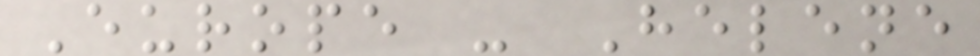Europe - Helene
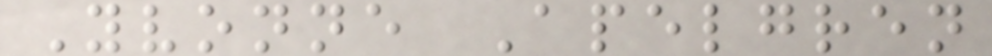Yvonne Apelgren
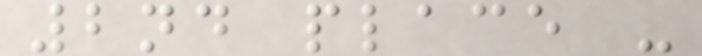2nd place -
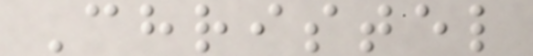Christel
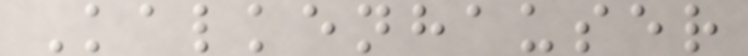Kalkenhauser
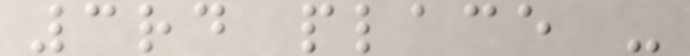3rd place -
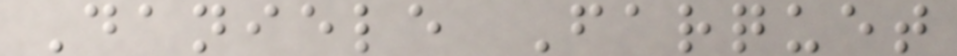Daniele Farquet
